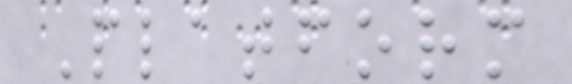Platform
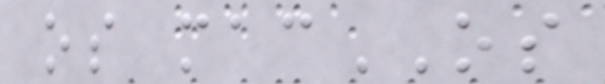os macOS
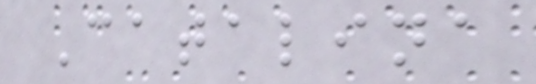Catalina
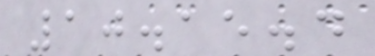10.15.4
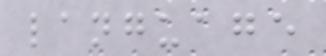language
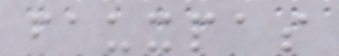fauxpas
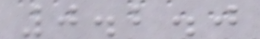0.2.0
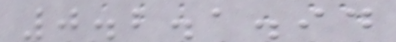0.2.1.94
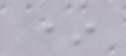*
